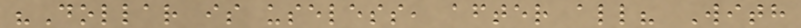"Dollar is useless, after all? With
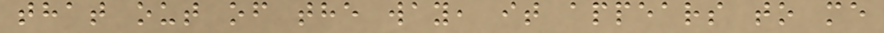that out of the way, it appears to me
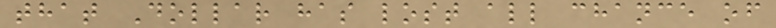that Dollar has lost all chance of
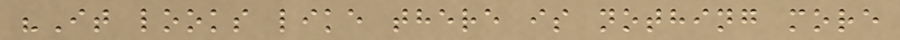"It looks like there is nothing more
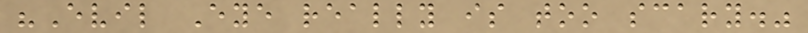"Evil Eye really is too scary."
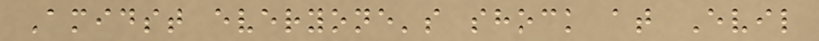Amidst everyone's shock at Evil
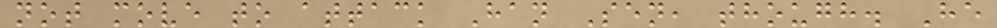not move to attack Han Sen, though. He
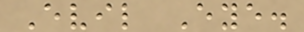Evil Eye.
